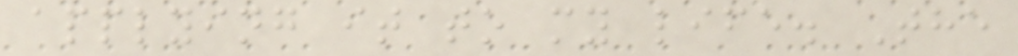applying it to my life. The
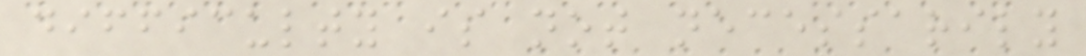difficulty is not necessarily
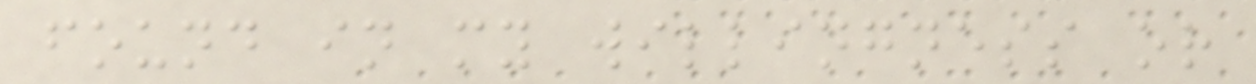found in my willingness or
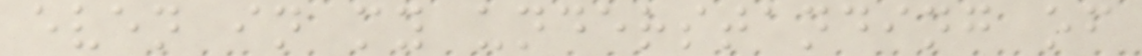even in my understanding of
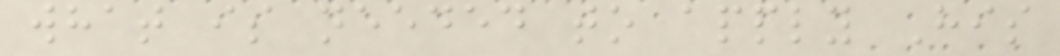what is needed to apply His
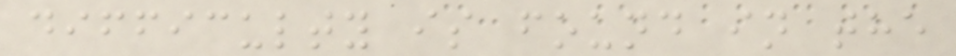difficulty is found in the
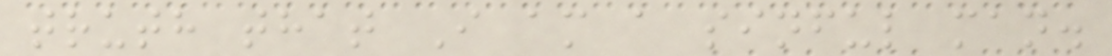truth that I am a sinful man.
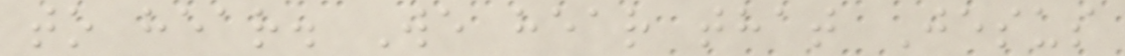to hear. We hear that Jesus
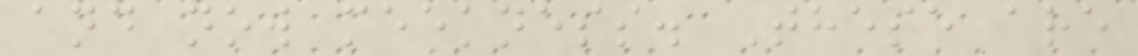and now meekness. These are
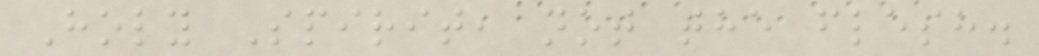Holy Spirit, not the flesh.
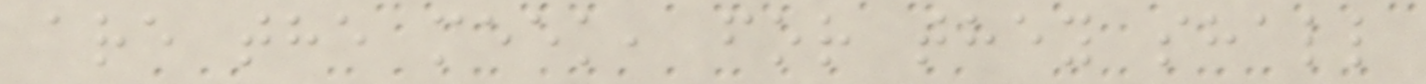are the meek, for they shall
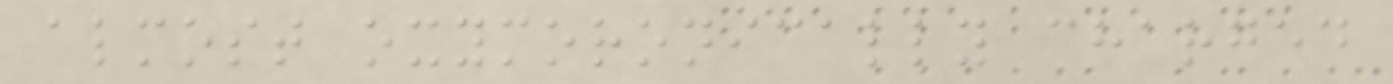almost oxymoronically charged
